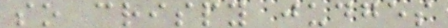so crispy judges
